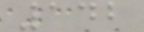142
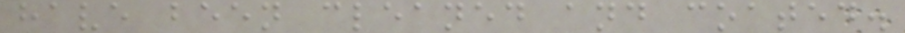have been cleaned and coated.
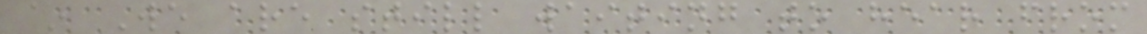~ We are still waiting to hear from
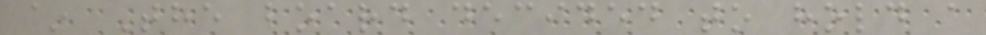~ The board decided to hold a
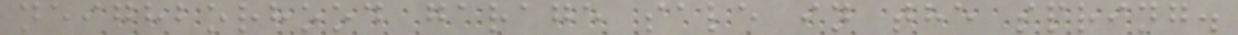neighborhood garage sale in the spring.
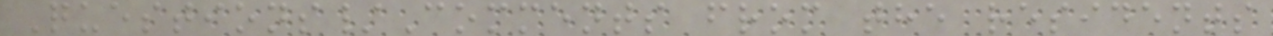Questions/Comments from the residents
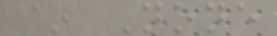~ None
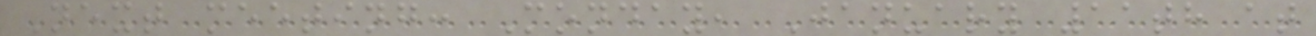Next meeting: Monday, January 11th at
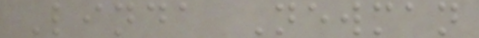Linda Newman
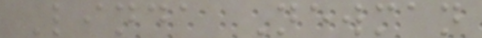Linda Newman
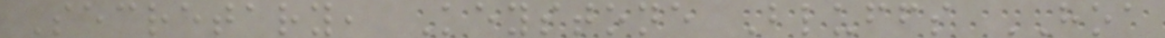Secretary, Keystone Bluffs HOA
